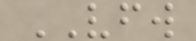VFW
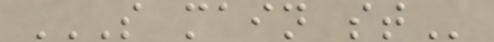S MAIN ST
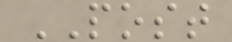POST
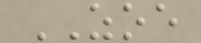ZOE
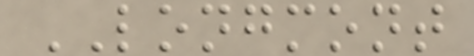LONGMONT
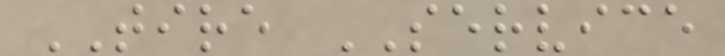TIRE SERVICE
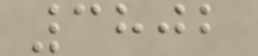3802
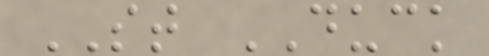ST DUCK
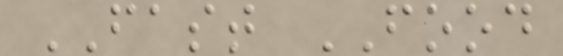FAST FOOD
